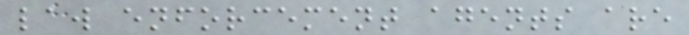law enforcement agents are
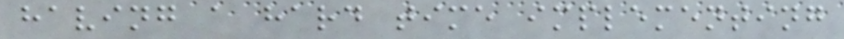having a hard time implementing
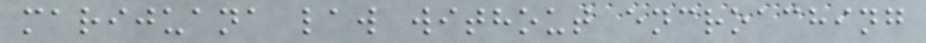marijuana law without encroaching
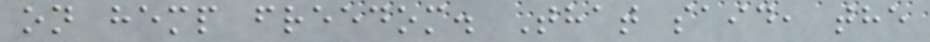on hemp freedom. That said, the
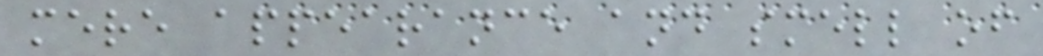mere appearance and smell of
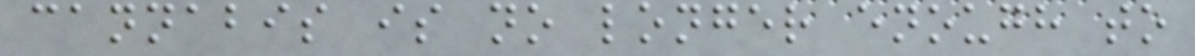cannabis is no longer enough to
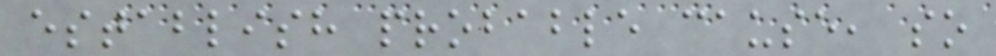establish probable cause, so
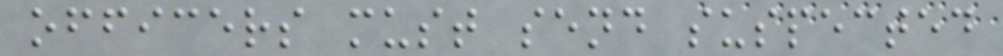officers must send suspected
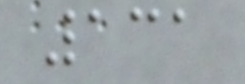131
